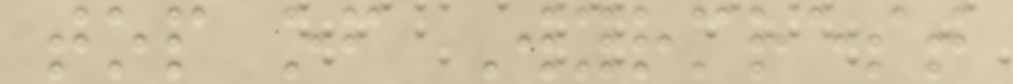top of Wyrmrest
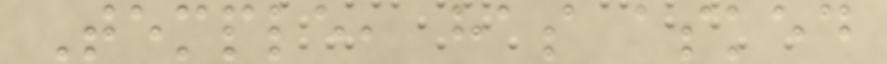Temple, has asked
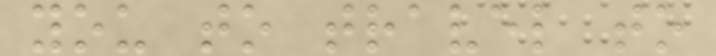you to travel to
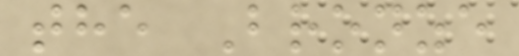the Bronze
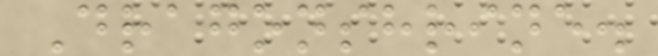Dragonshrine.
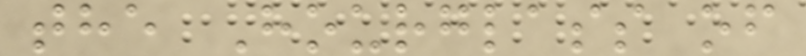the Hourglass of
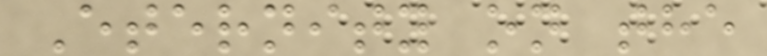Eternity on the
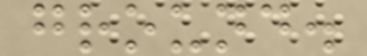ground.
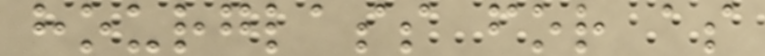hourglass for as
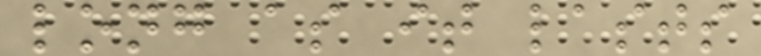long as it lasts
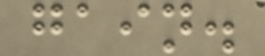gain.
